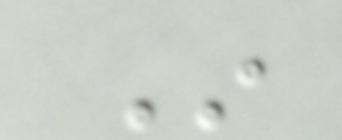In
